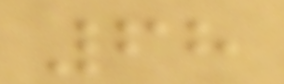68
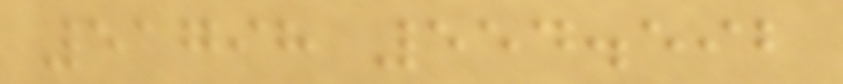51798 554.592
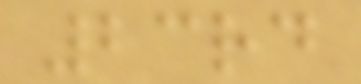23rd
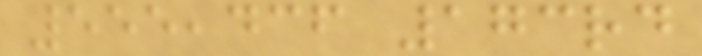555,436 173rd
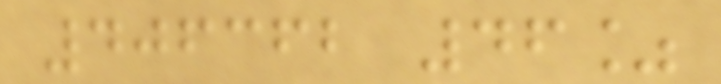406362 46%
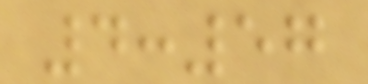4:57
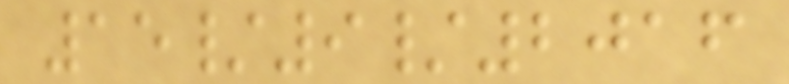15/9/2016
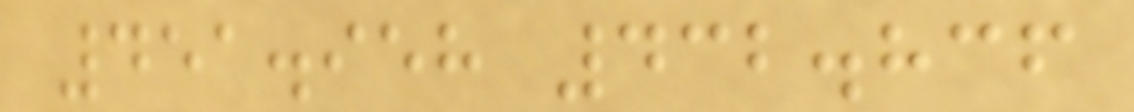451.958 432.836
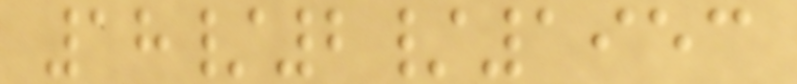18/2/1953
